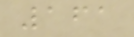161
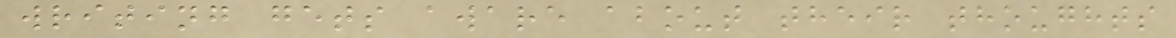writing gets aware about their thoughts
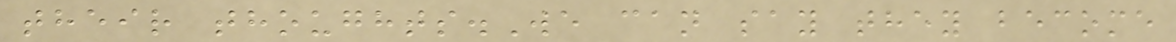their thoughts.We can say they become
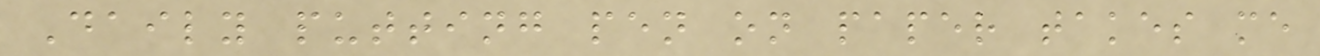Daily putting pen on paper takes me
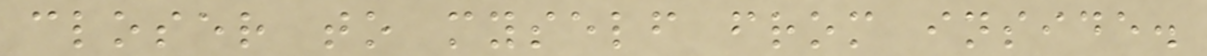closer to myself from inside.
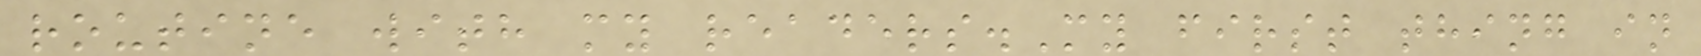routine with my readers.My first thing in
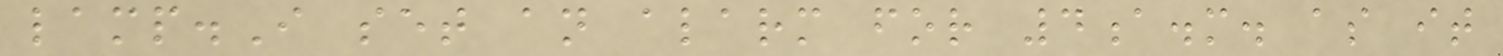lamp.I set an alarm for 4a.m. as it
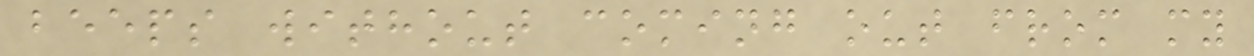beeps without coming out from my
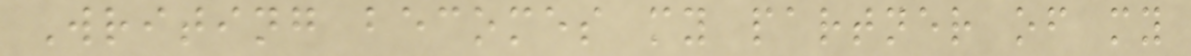Writing becomes my partner of my
